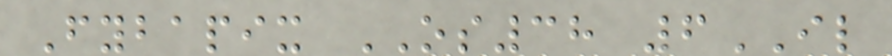Fybapix OS38 6IL
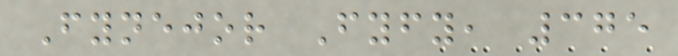Fynejor Fyfy, 375
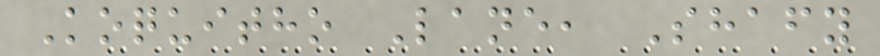Koquitho Lane, Shafy
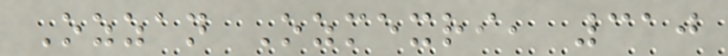Ozzan Ozmexri, 310
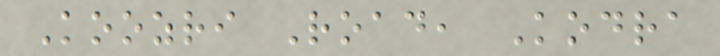Koozri Road, Kodra
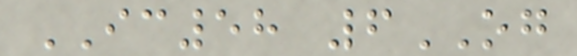IC58 6OG
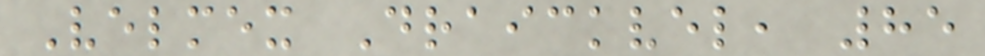Velmex Draickvel, 85
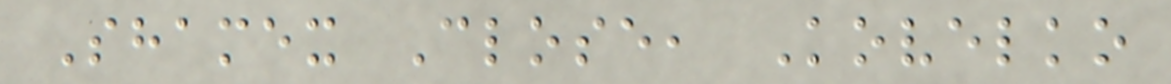Shamex Close, Kovelko
